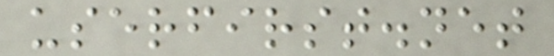userfirst.net
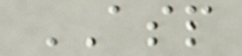ASP
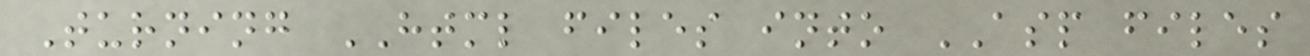Turning HTML files into ASP files
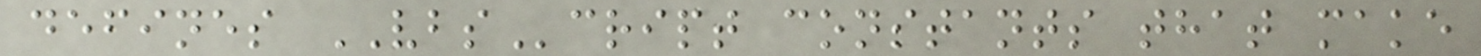defines VBScript constants that make
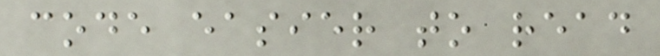code easier to read
